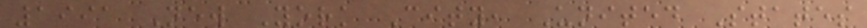1991 New York City, United States
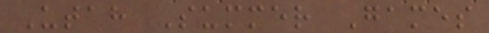Utah Summer Games
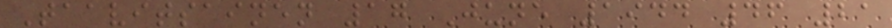Taavitsainen 17 June 1944 46 21
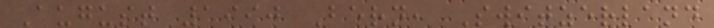August 1990 Bern, Switzerland
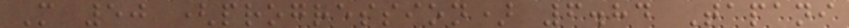M 50 (progression) 6.84 Tapani
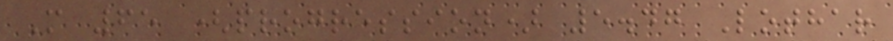M 65 (progression) 5.47 Lothar
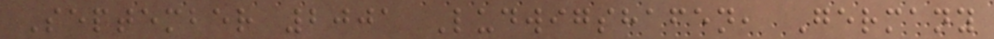September 2001 Ludwigshafen, Germany
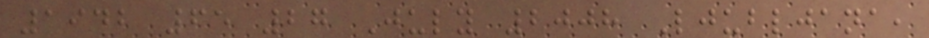1942 65 27 July 2008 Ljubljana,
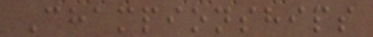Championships
